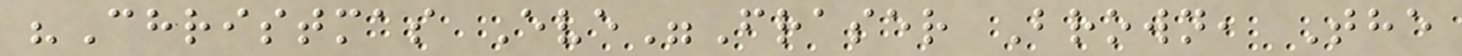"Christmas Eve"Fraser Brown, The
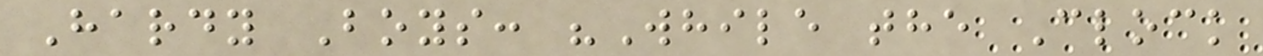Hardy Boys: "While the Clock
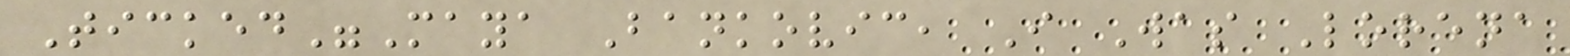Ticked"Maya Bankovic, I Was Lorena
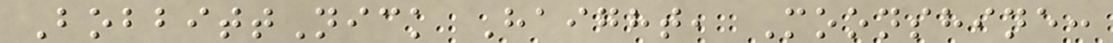BobbittNick Haight, Moonshine:
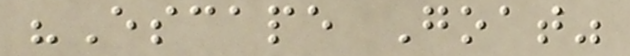"Escape Goat"
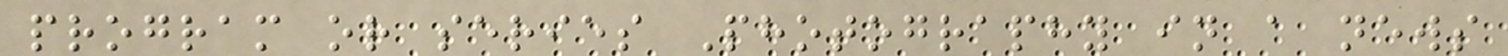program or series Photography in a news
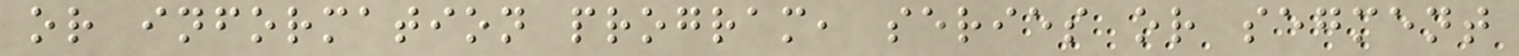or information program, series or segment
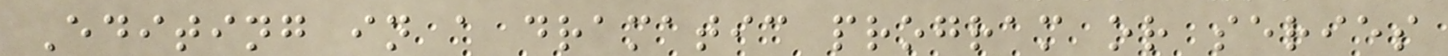Editing in a dramatic program or series
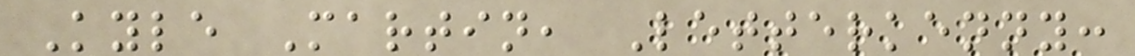Kyle Martin, Letterkenny:
